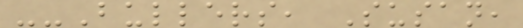--Bullers, Susan,
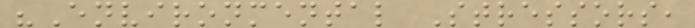"Environmental Stressors,
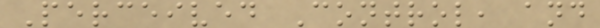Perceived Control, and
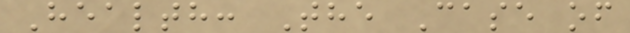Health: The Case of
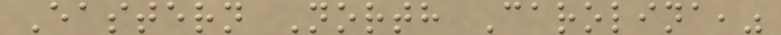Eastern North Carolina,"
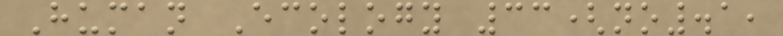Human Ecology 33(no.1,
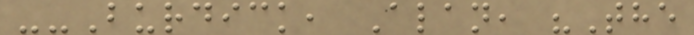--Burdick, Alan, "The
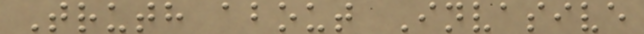Truth about Invasive
